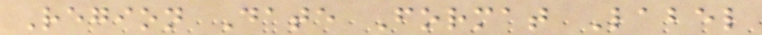Region Date Format Label
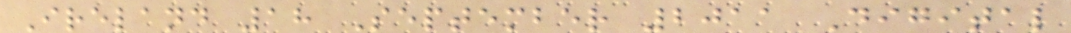Ireland 18 September 2011 Digital
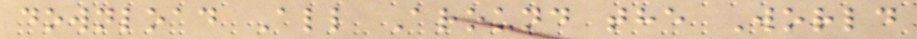download All Around the World
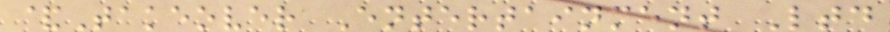&Takeover Entertainment Ltd
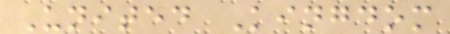United Kingdom
